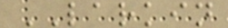LARKIN
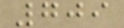709
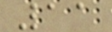11
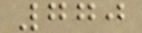770
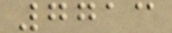7713
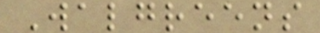Walgreens
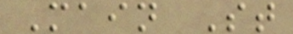Main St
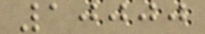10000
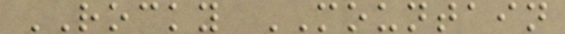ROCKY MOUNTAIN
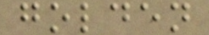golden
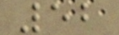52
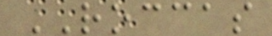ROCCAS
